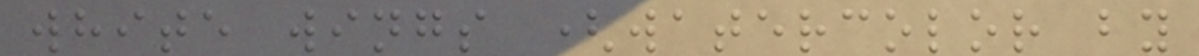white wings (watercolor by
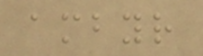ambyr
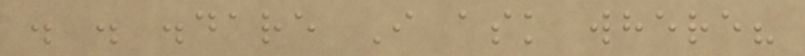. . .dare I ask where?
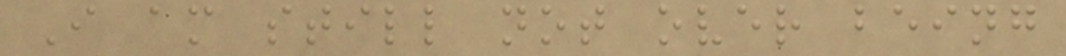I am still not over being
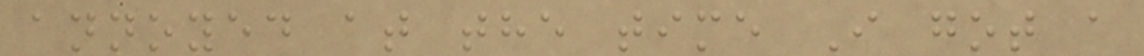annoyed at the time I got a
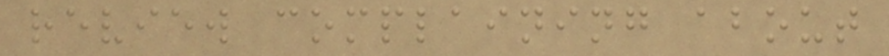review complaining about
